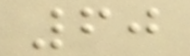60
